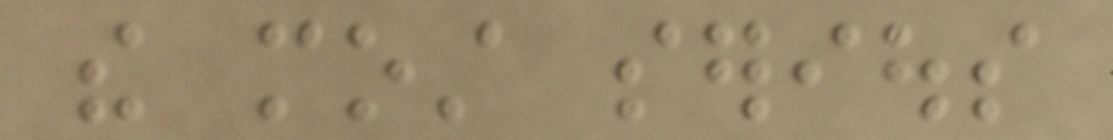the most serious
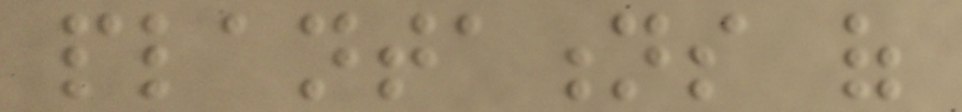plantations of
